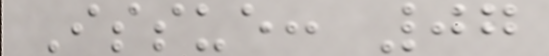Issue: 07
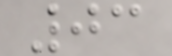03
